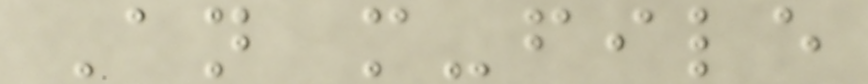An m-file
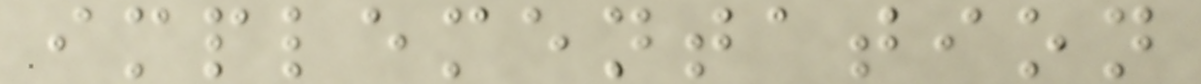implementation
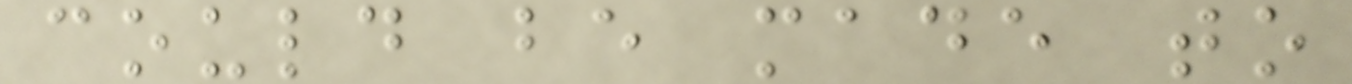could be made to
